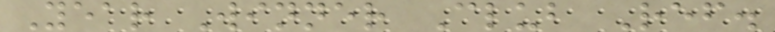Year Winner Club Ref.
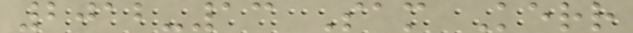2012-13 Sam Kerr
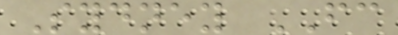Sydney FC
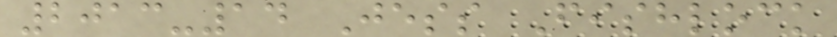2013-14 Jess Fishlock
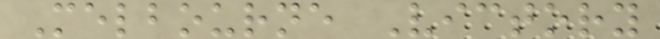Melbourne Victory
